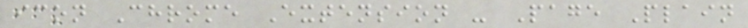icon Chrome Extension - Page Plain
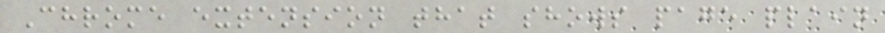Chrome extension that shows page plain
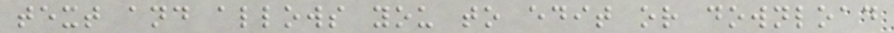text and allows you to edit or download
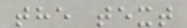the text
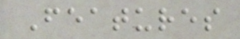Features
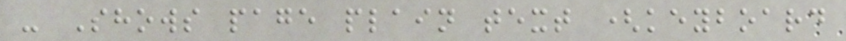- Shows page plain text (keyboard
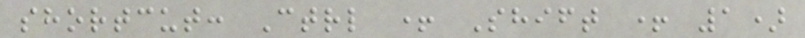shortcut: Ctrl + Shift + 1)
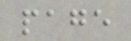page
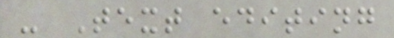- Text editing
